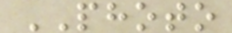PHOTO
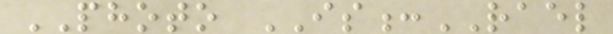PHOTO IS:RAEL
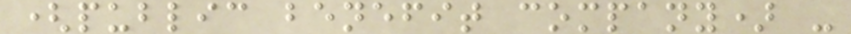(public benefit company) -
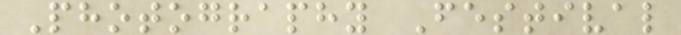Photography Festival
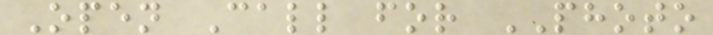Open Call for PHOTO
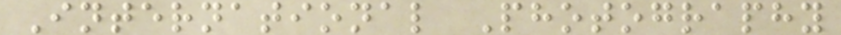International Photography
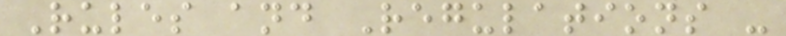Rules and Regulations -
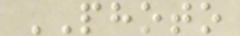PHOTO
